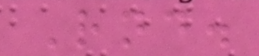Rnd.
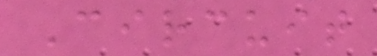Circuit
